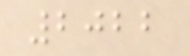2022
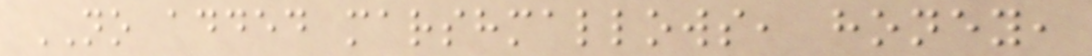NO added marshmallows, honey,
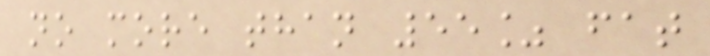no more than 55% fat
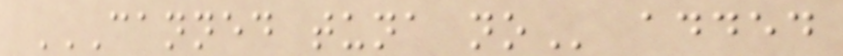CANNED TUNA NO added
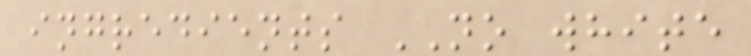ingredients NO white
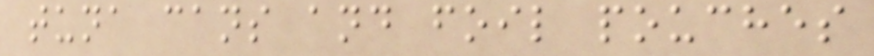tuna cans and foil pouches
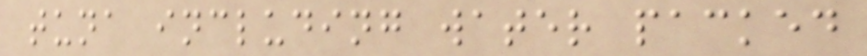tuna including water packed
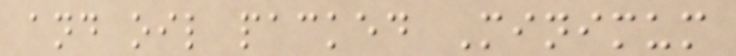and oil packed Minimum
